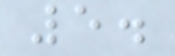5.
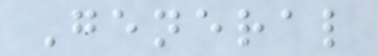General
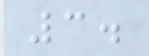3.
